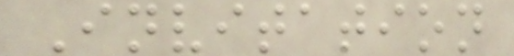Invitation
